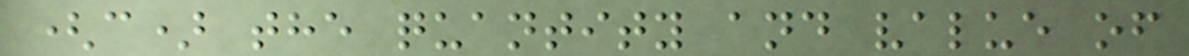(c) the quantity and value of
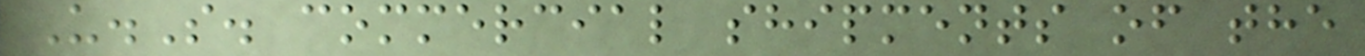U.S. commercial shipments of the
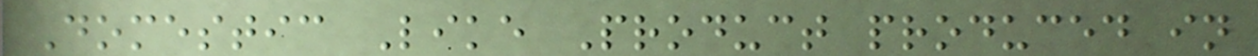Domestic Like Product produced in
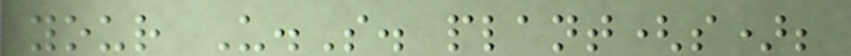your U.S. plant(s);
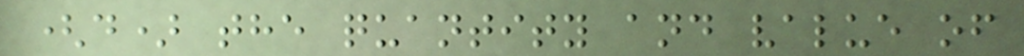(d) the quantity and value of
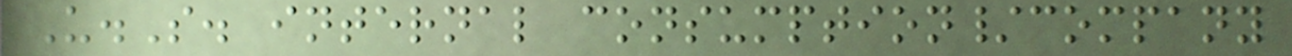U.S. internal consumption/company
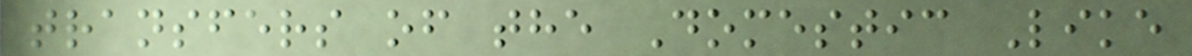transfers of the Domestic Like
